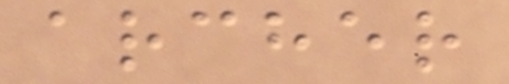archer
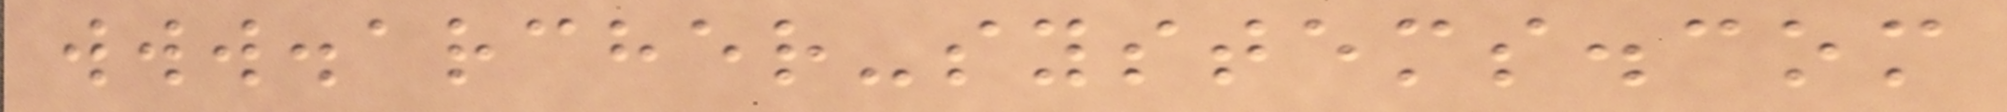www.archer-systems.com
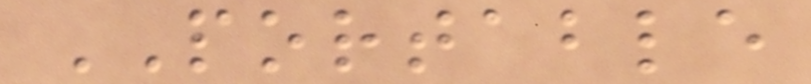PORTABLE
